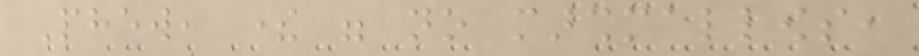Phew, there were no marshmallows,
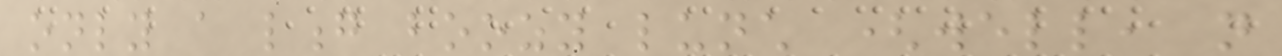only a long boozy lunch (well, not
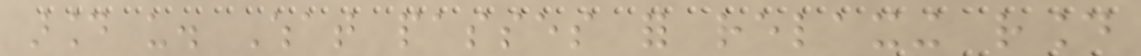around us. What passes for relaxing round
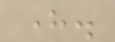here.
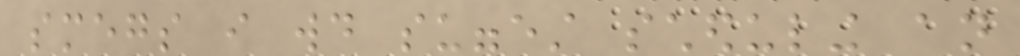smegs i would suggest scheduling an
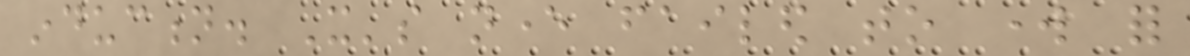induction. It's never failed to work for
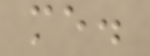me.
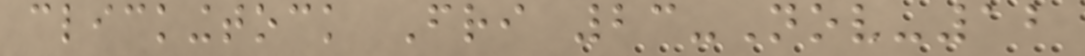clickingtock Fri 23-Nov-12
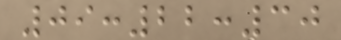09:22:30
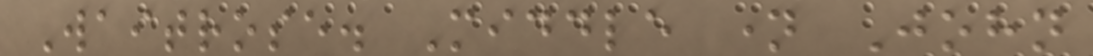Waitrose. Middle name John
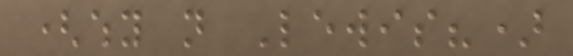(why not Lewis?)
